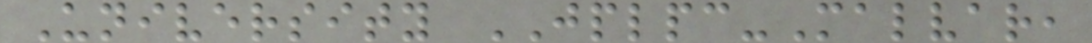University JPLPC-Malvar,
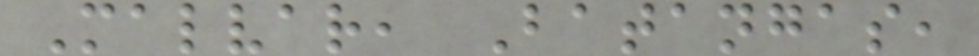Malvar, Batangas,
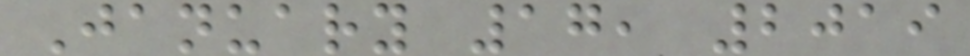January 17, 2019
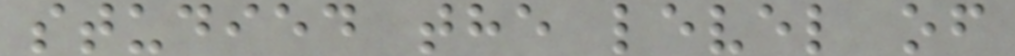studied the level of
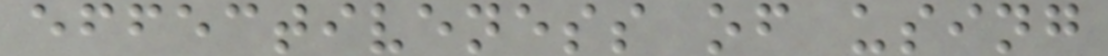effectiveness of using
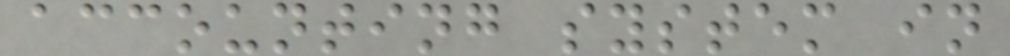accounting system in
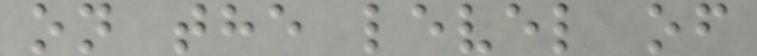on the level of
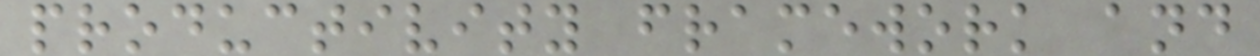productivity framework and
